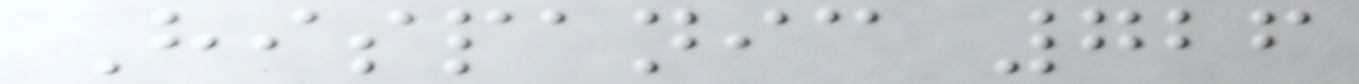Hispanic 726
